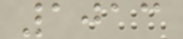1013
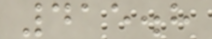415.8
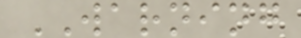WARNING
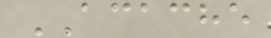ACACHE
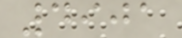4901
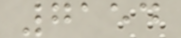7154
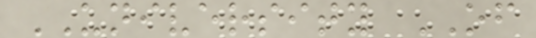UNIVERSITY OF
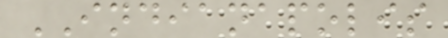INDIANAPOLIS
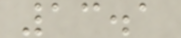13.1
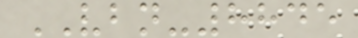VBN-8845
